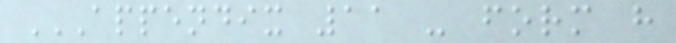APPENDIX 11 - FORM H
